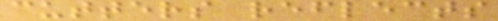cutters reflects
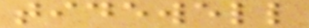tidewell
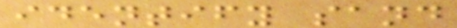identify sand
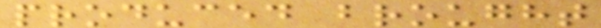produced brought
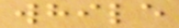while
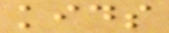kids
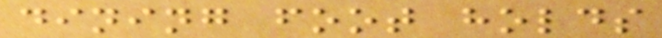dining foot holds
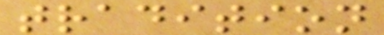tradition
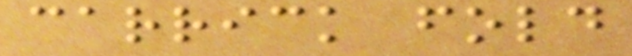carrick fold
